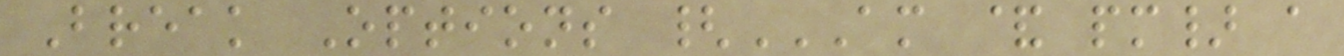Break Options {AM & PM} A
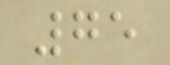75
